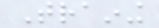Training
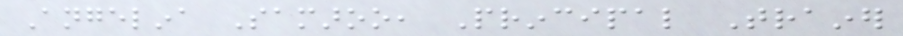Angelina Samaroo, Principal Trainer
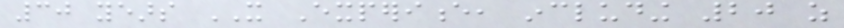30 years IT Experience, including 20 as
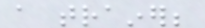a trainer;
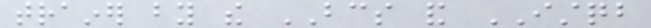trainer by the BCS and ISTQB
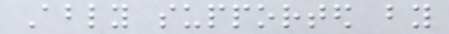Ably supported by
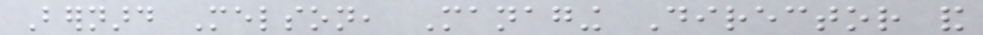Bernard Melson, Managing Director and
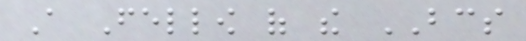A Fellow of the BCS
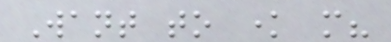Want to know more?
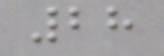28
